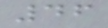46
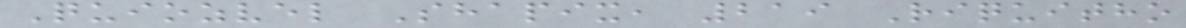Quiozvel Shapix, 219 Riquitho
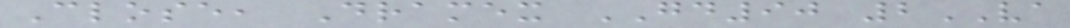Close, Dramex GD90 2VA
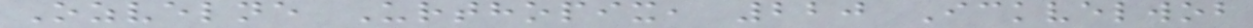Ozvelne Urthopix, 220 Ickvelwob
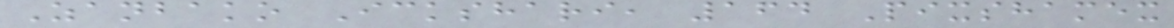Zanbako Ickshari, 164 Pixshamex
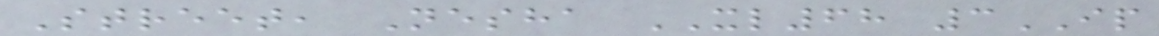Street, Nesha XL68 3IP
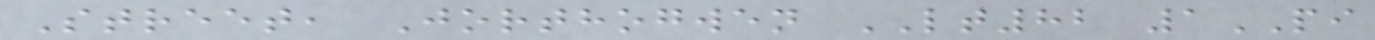Street, Jorthogwen LT82 1PI
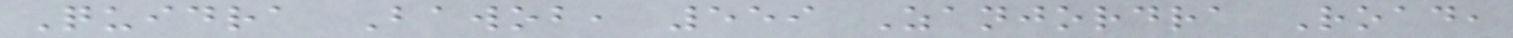Quidra Bawob, 559 Zanjordra Road,
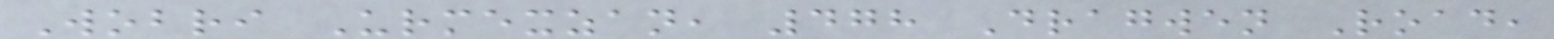Wobri Urmexzan, 478 Dragwen Road,
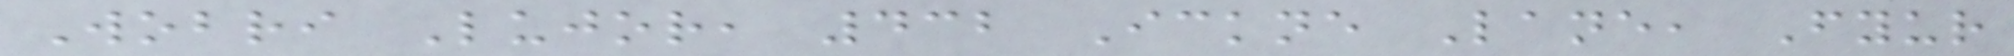Wobri Lujor, 432 Ickne Lane, Fyur
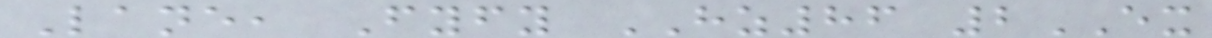Lane, Fyfy HZ86 2EX
